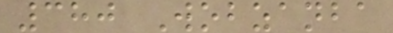380 Wobzanba
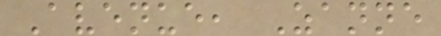Avenue, Zanne
